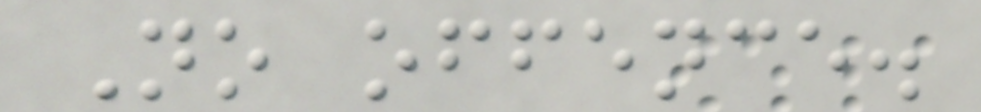No offence.
